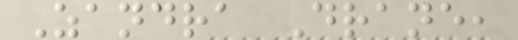Zandra Drane,
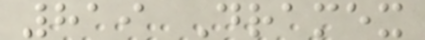819 Dramex
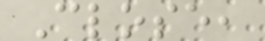Close,
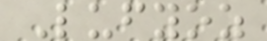Lufyoz
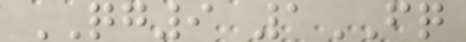QG9 1FQ
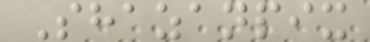Shazanpix
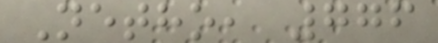Netho, 776
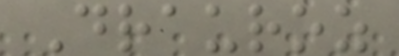Drauroz
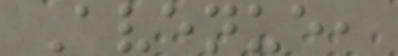Avenue,
